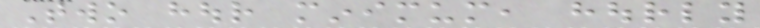Two hour minimum, hourly
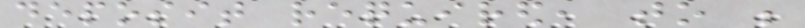deposit required, to be
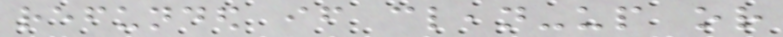refunded if clean-up or
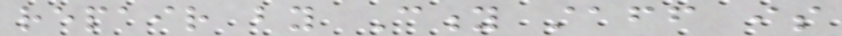repair by City staff is
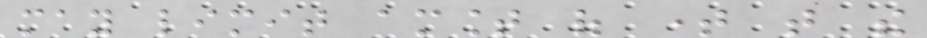may limit amount of time that the
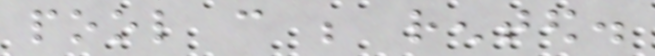pool can be rented.
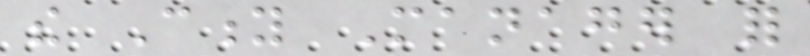the City Manager for
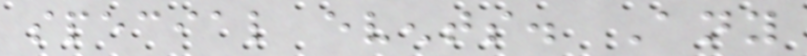special events. Any
